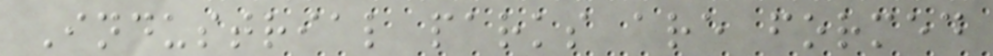Industrial parks are formed
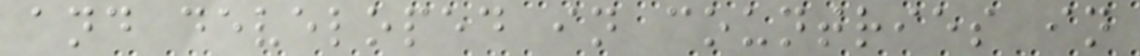and developed in countries in
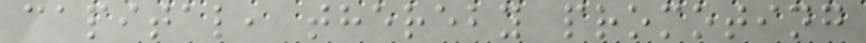capital, thereby promoting
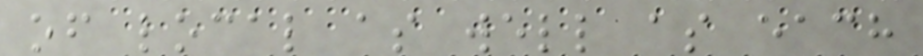of local as well as each
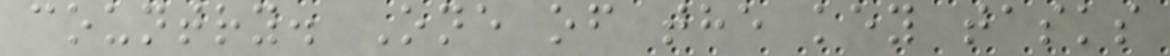country. One of the key tasks
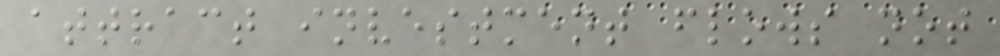attract investment flows not
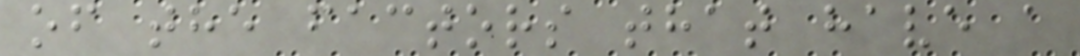of the factors that have a
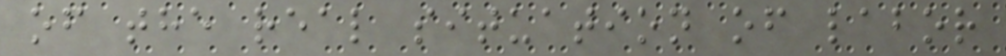of the real situation of labor
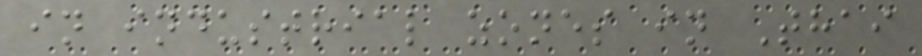in industrial zones in Thai
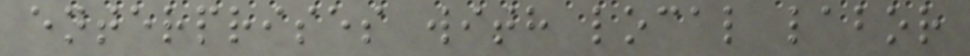enterprises with local labor
